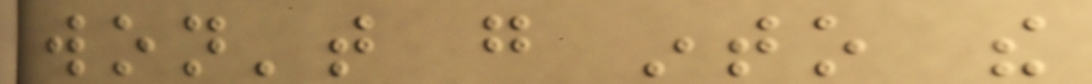won't go into the
